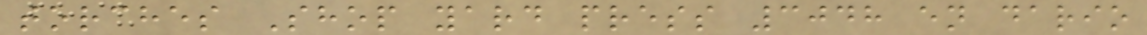torches Shop yard press 3048 en dario
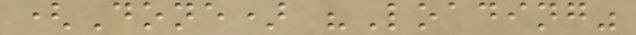(Done) "Loading"
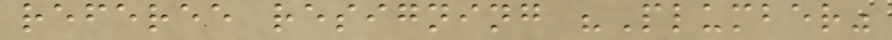referee resigning "Plumber"
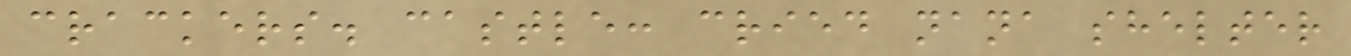crackers. castle: cried nana shelter
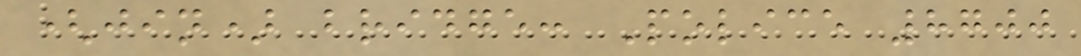(jin) bridge: Police 8700
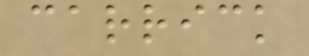carrick
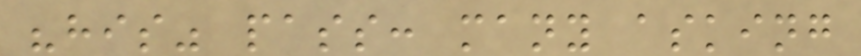"his" pass: many asking
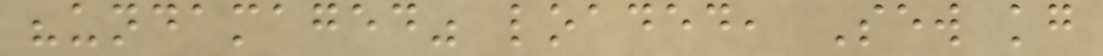"undamaged" loaded, Sew kg
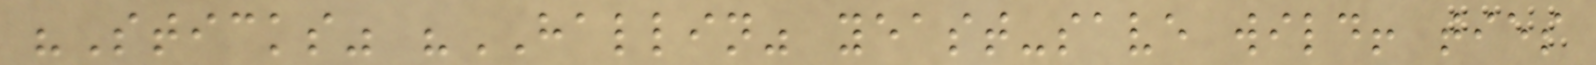"Sticks" "HALLIN" yeast-save wild! ties
